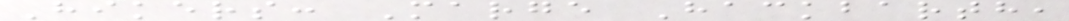Hikers: Marge Hackbarth,
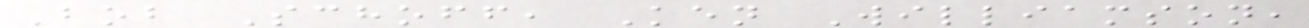Bob Schoff, Ken Williamson,
